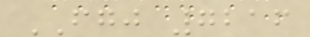FGJ 7216
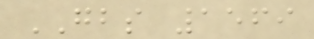GBS 1569
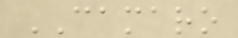CAMARO
